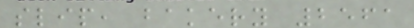slip, bakery 2561
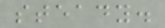steady.
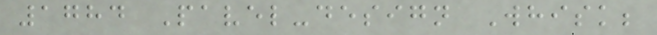1784 Pavel-design Whisk;
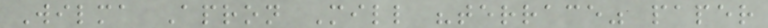Wilma Apron Mill "terrace" paper
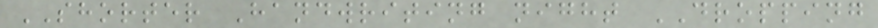SHORTER Handwriting night DROPPING
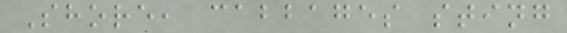Shore, cabbages sting
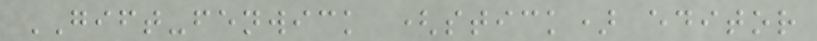GIFT-fenwick (stick) editor
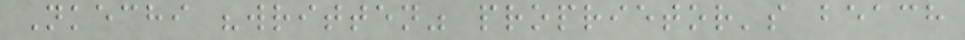Nkechi "written" proprietor's beach
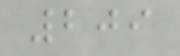209
